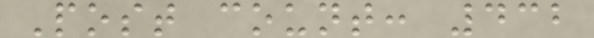Post count: 432
